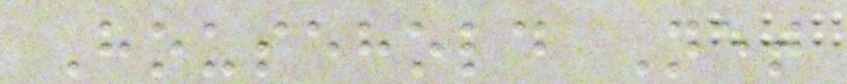Household Net
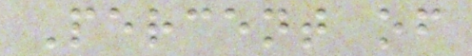Percent of
